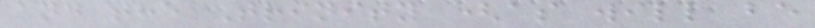and the Trinity (as will be
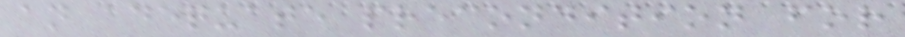an adequate precondition for
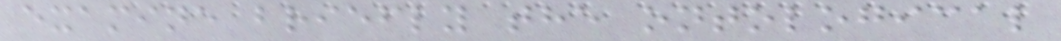examine briefly the ontological
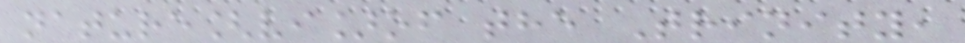nature[vi]of the Trinity,
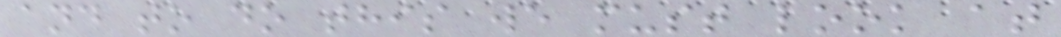and to do this we must look at
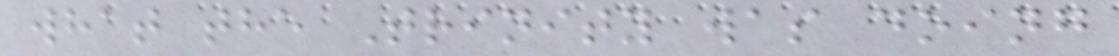what the Trinity was doing
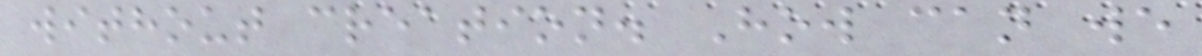without creation. How can we
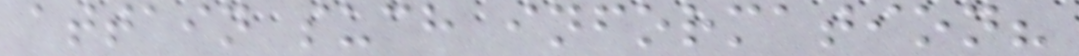attain such information?
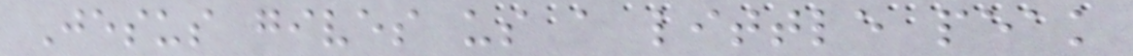Jesus gives us a little peak
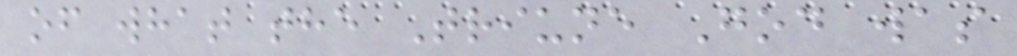of what the Triune God was
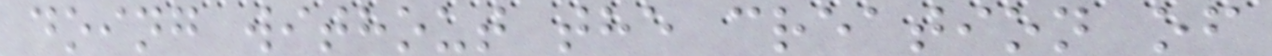doing without the creation of
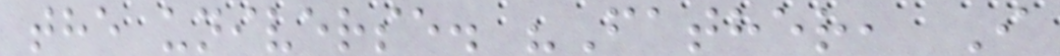the universe. "Father, I
